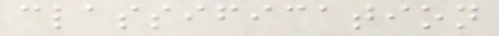classification
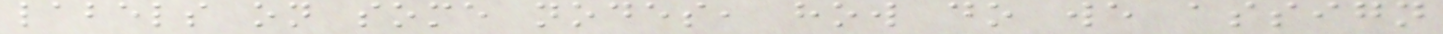labels on some nodes, how do we assign
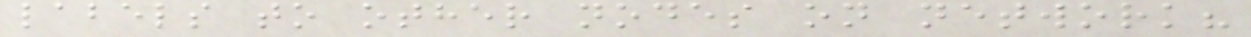labels to other nodes on network?
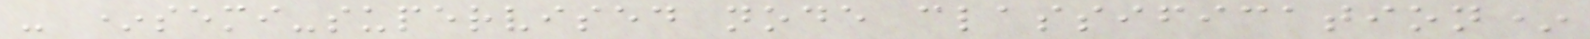- *semi-supervised node classification*
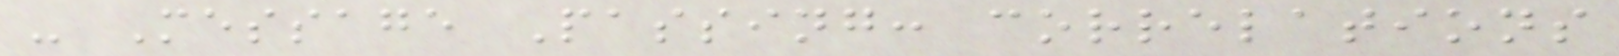- Message Passing: correlations
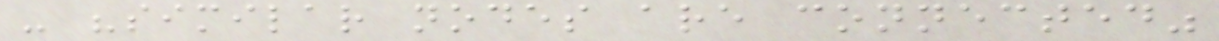- "similar nodes are connected"
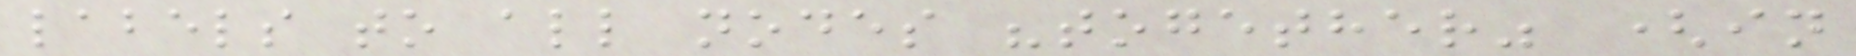labels to all nodes "together" (in
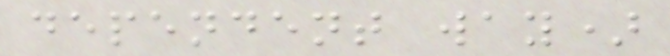dependent way)
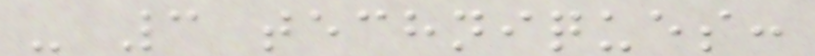- 3 techniques:
